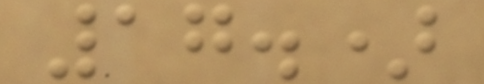17.)
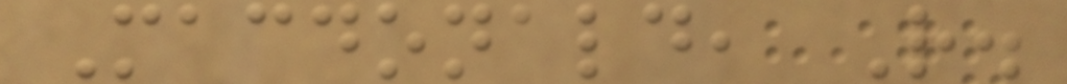Macdonald, R.
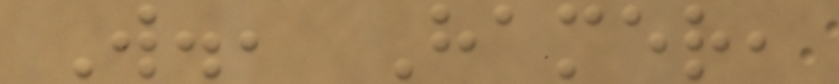W., Hamer,
